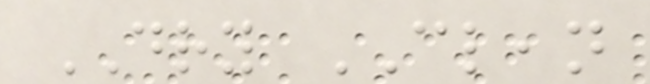DRY CLEAN
